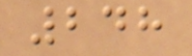248
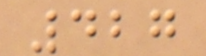427
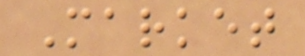Market
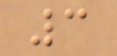3
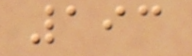193
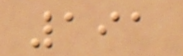191
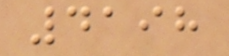4198
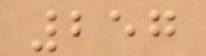257
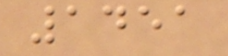1451
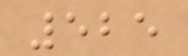525
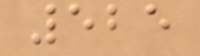525
